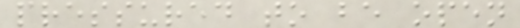pressured to be open
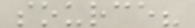source?
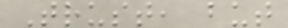Trust, but
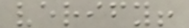verify!
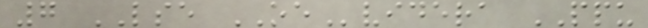7 LSE OEvidera PPU
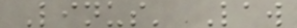Linus' Law
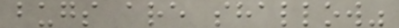bugs are shallow"
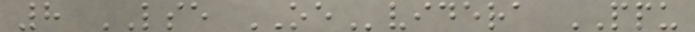8 LSE OEvidera PPU
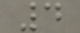4
